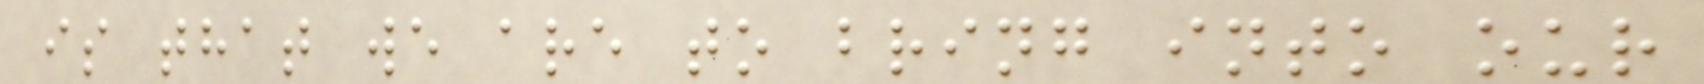is that we are to bring into our
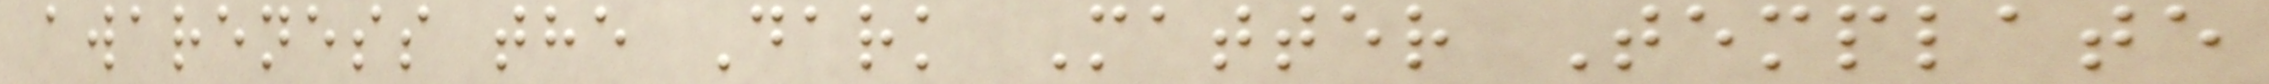awareness the Dark Matter Template
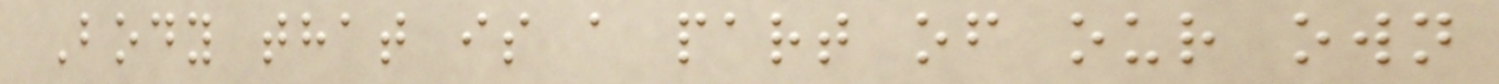Body that is a part of our own
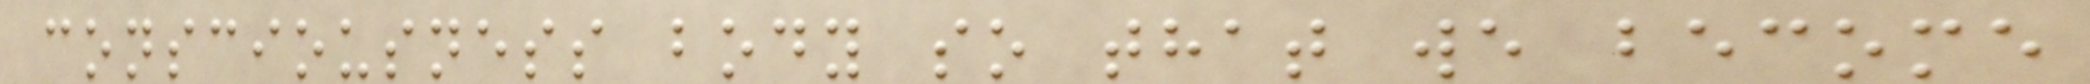consciousness body so that we become
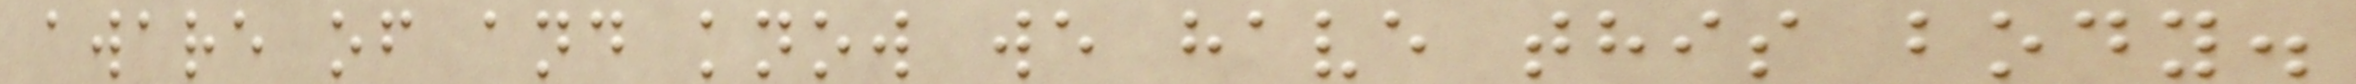aware of and know we have this body.
